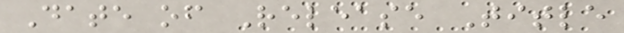Date of Release Title
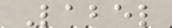Label
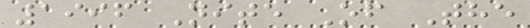1996 Nite Of The
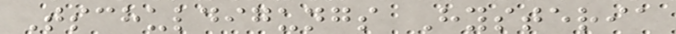Tschuldigungs Hysteria
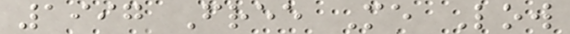1997 Free Me Low
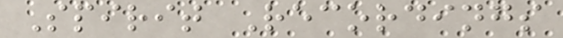Spirit Recordings
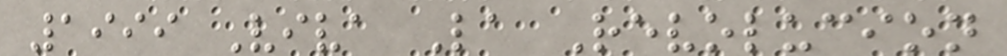1999 Viva La Revolucion
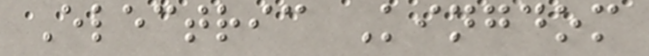Electric Kingdom
